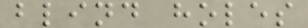blind holes
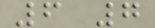6 7
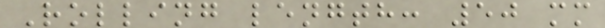Rolling length: 50 mm
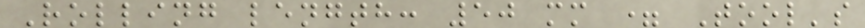Rolling length: 50 mm = Tool's
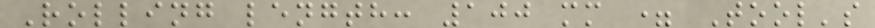Rolling length: 100 mm = Tool's
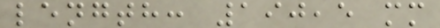length: 190,5 mm
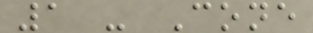1 - Cone
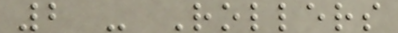2 - Rollers
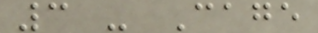3 - Cage
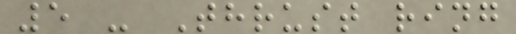5 - Thrust ring
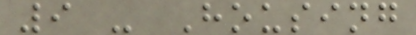9 - Housing
